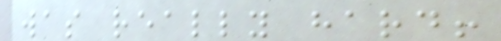was really hard!
